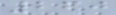260
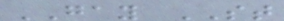GAY ST
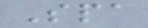Spa
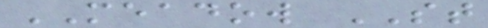MEADOW ST
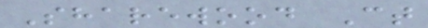Sharewood Ct
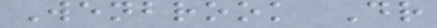Wenbrook Dr
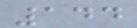144
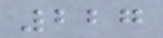227
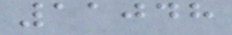11048
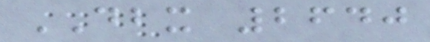DBX 2640
